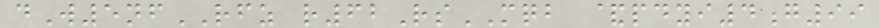dW5nfRFZ r62RsMQB &pdyi4g99
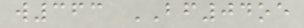w363 BF04oe
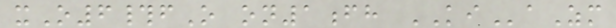xO6#fO on1fh KIaZm
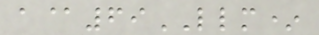a@69LLM*
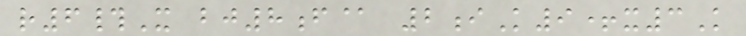r6#X bj8f@ 2iK9+x3K
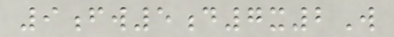9fw5d7x2W
